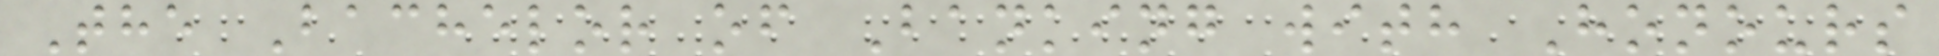The Bachelor of Banking with Honours
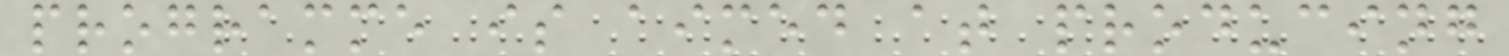programme is aimed at producing
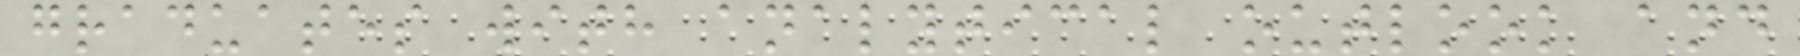graduates with analytical outlook and
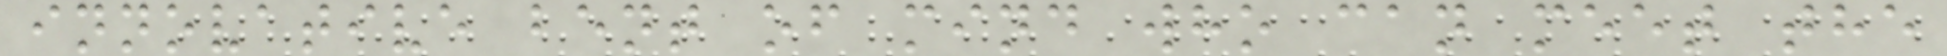innovative bent of mind who can meet the
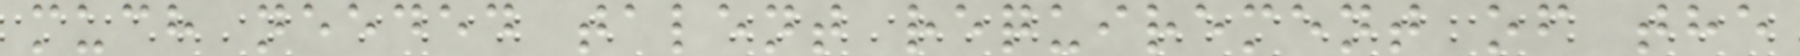much needed talent requirement of the
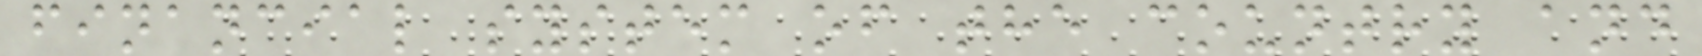financial system of the country and
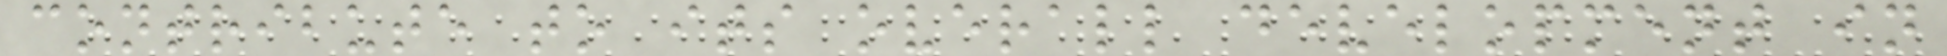contribute to its overall development in
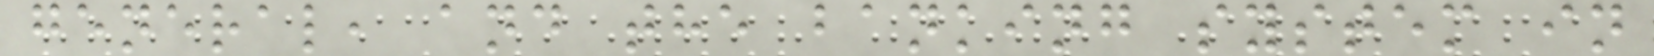general, and the banking system in
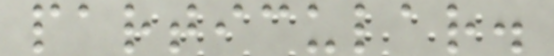particular.
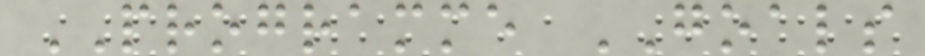PROGRAMME GOALS
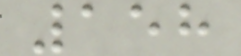158
